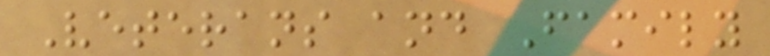Veterans and Family
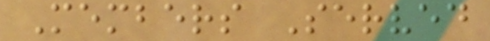Members Served
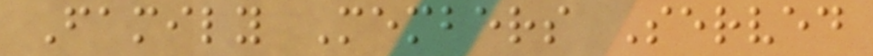Family Members Served
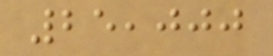25,000
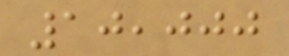10,000
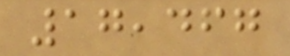17,467
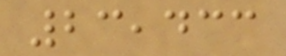23,433
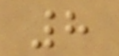8
